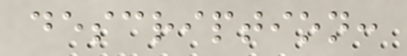description:
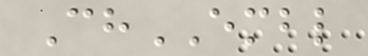ChEMBL
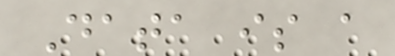Data is a
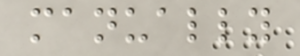manually
